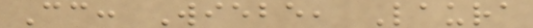Cc: Wiebe, Laura
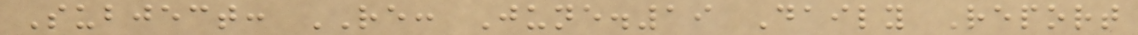Subject: RE: June.19 Daily Report
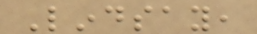Lindsay,
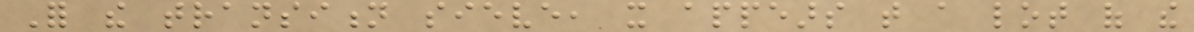For the transition sieve, it appears that a lot of the
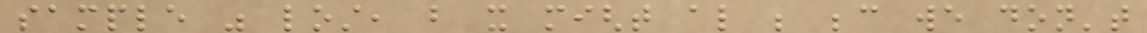sample was lost, but it might also be because we don't
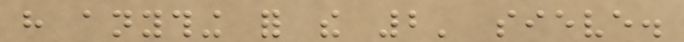have anything for the 2' sieve.
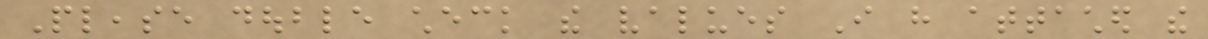Please double check the values I have attached the
